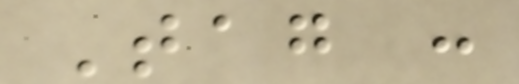Tag :
